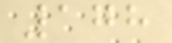178
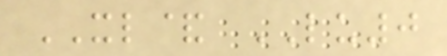XL& LU0
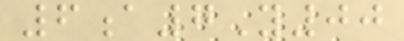6a7Y00
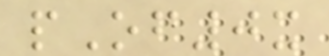pOf0x
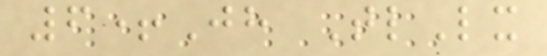6+Jh TlLx
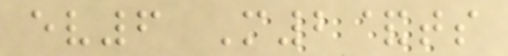ev6 M2&ts
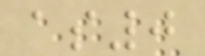as0
